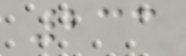233
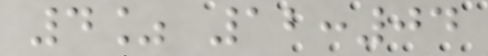4% 12:04
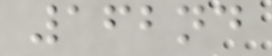162nd
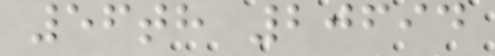56th 20694
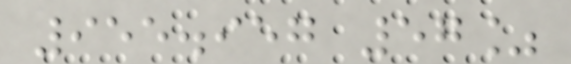955.957 57%
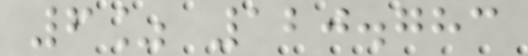6% 120.783
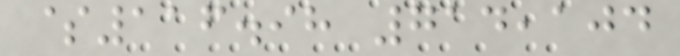$116.98 714,104
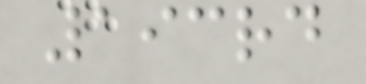193rd
